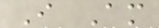I Am
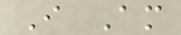I Am
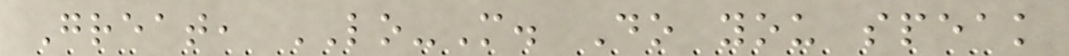Great, LO-M. Do you speak
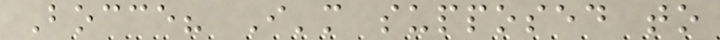Bocce? I'm supposed to
